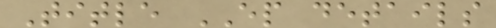Title EP details
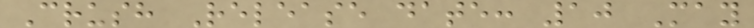Crush Release date: 10 May
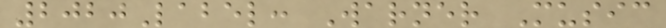2020Label: Warner Music
